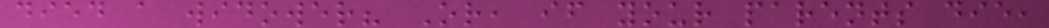died a widower? Or, if your parents die,
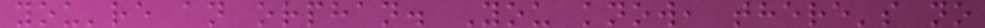you're an orphan. You know, there's no
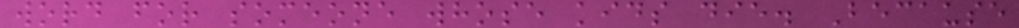word for someone whose kids die. Because
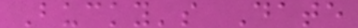Bucky's Date
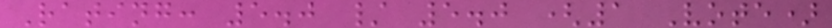Rating: 5.0 / 5.0 (1 Vote)
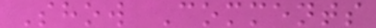Show Comments
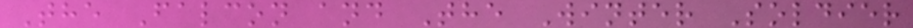The Falcon and The Winter Soldier
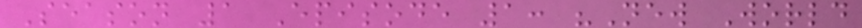Season 1 Episode 1: "New World
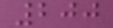200
